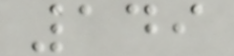149
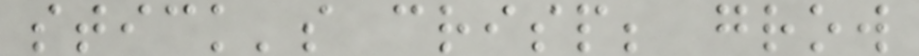stick's crisp; grow
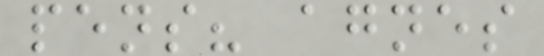pens? agnes
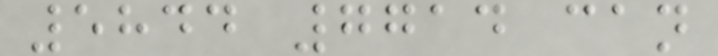5844 7714 can
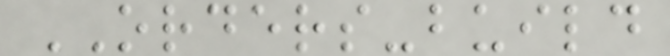ORDERS-build
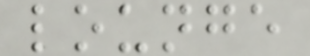lounge
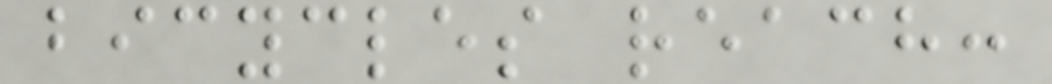bicycles reach:
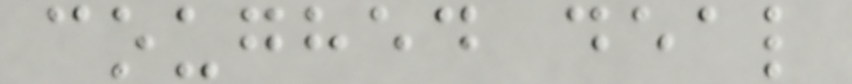coughed deal
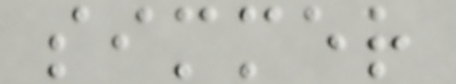simmer
